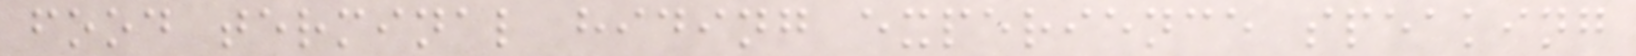food terminal hiding experience speaking
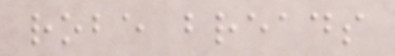robe breads
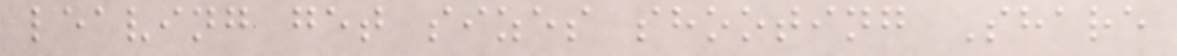leaving get sizes shooting Share
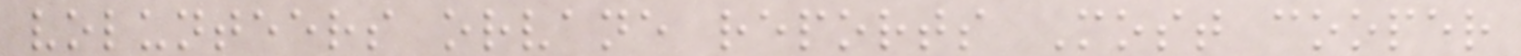volunteers orvane reports Most cooper
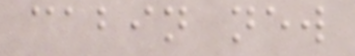cabin new
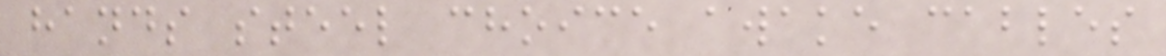hands steel choice awake cables
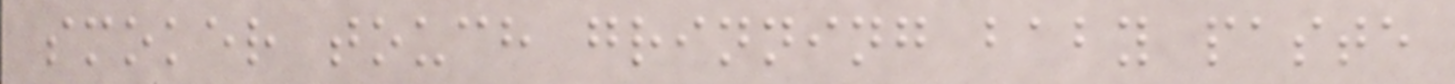smoker touch grinning baby paste
